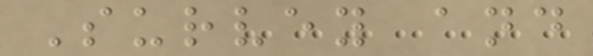Survey and
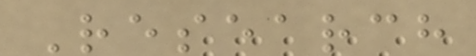Research
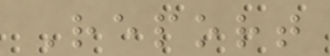Report
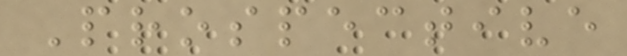Prospective
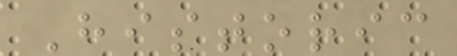Historic
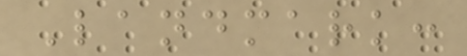Landmark:
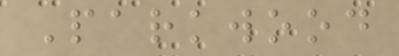Parkwood
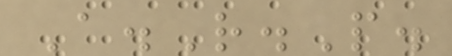A.R.P.
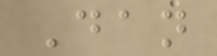Dan
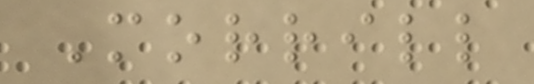Morrill
